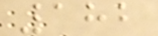182
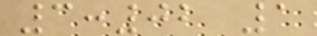3:02 1
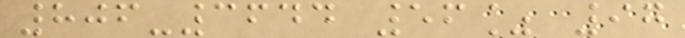806-3644 56% 97
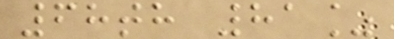68th 81%
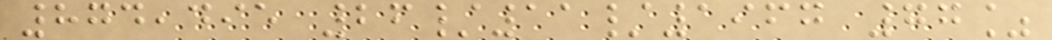874,495 26/11/1967 77%
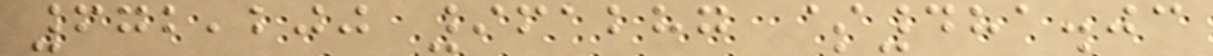672,200 961287 $481.03
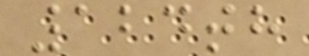124th
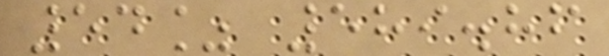54% 589.86
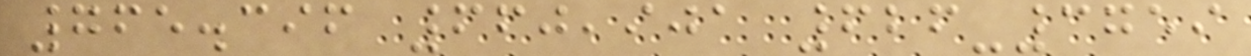765.396 660,901 626-3759
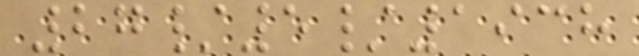27/5/1938
